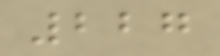227
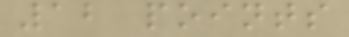12 points
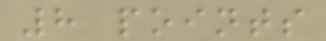8 points
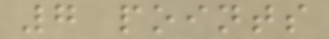7 points
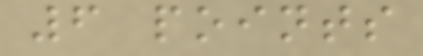6 points
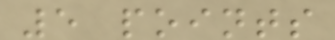5 points
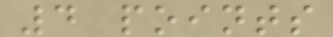4 points
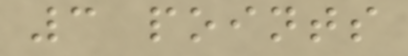3 points
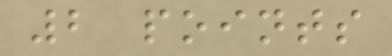2 points
